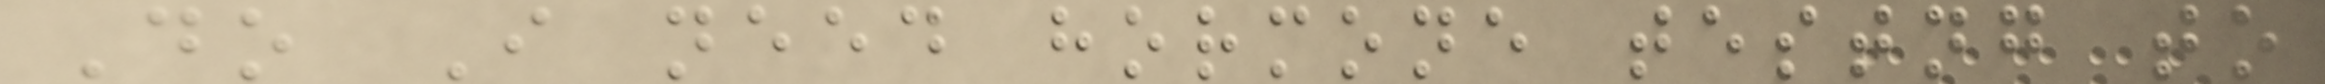Do I need hormone testng to
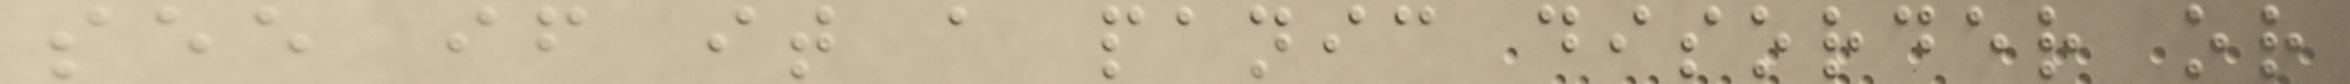see if it a panic disorder or
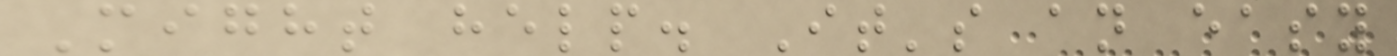Might help. It's an easy
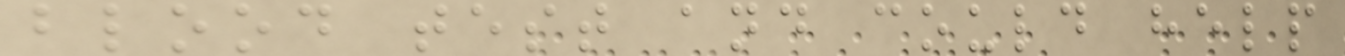blood test and could help
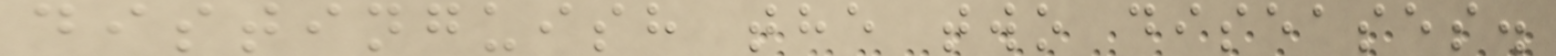distinguish the two diseases.
